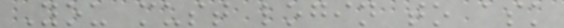You must login to ask
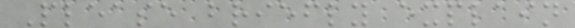Please briefly explain
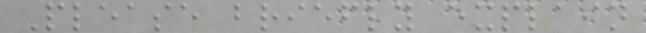Please briefly explain
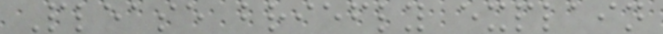Please briefly explain
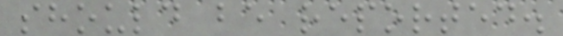should be reported.
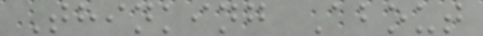Thinking About
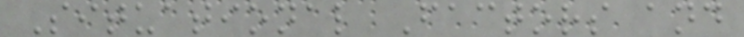Situational Factors and
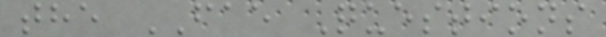the FAE Questions
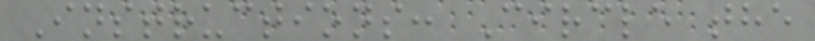Instructions: Circle the
